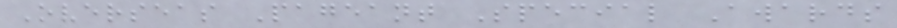Overseas Pageant Special Awards
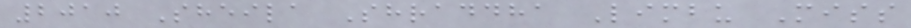2010 Sheila Shraddha Limbu Miss
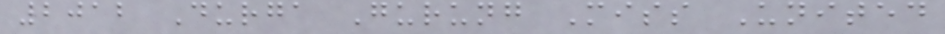2012 Durga Gurung Miss United
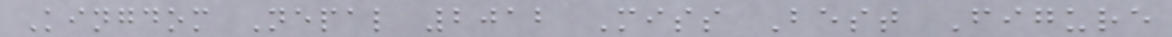Kingdom Nepal 2012 Miss Best Figure
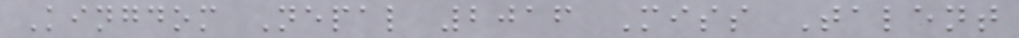Kingdom Nepal 2016 Miss Talent
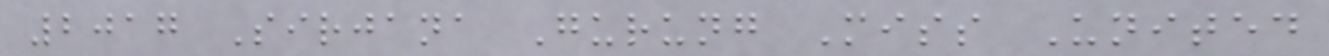2017 Sirjana Gurung Miss United
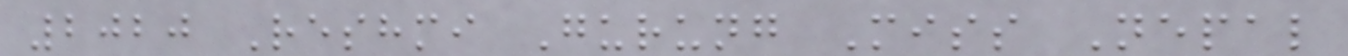2020 Reshmi Gurung Miss Nepal
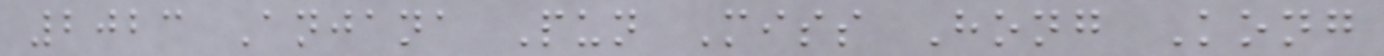2023 Anjana Pun Miss Hong Kong
